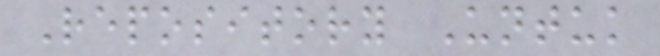Repository Untuk
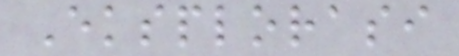Eksplorasi
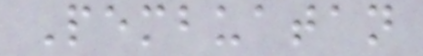Pembuatan
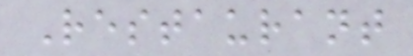Restaurant
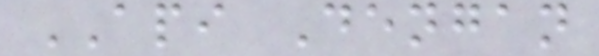API Dengan
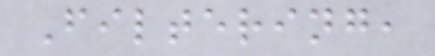Filtering,
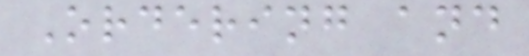Ordering and
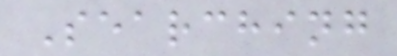Searching
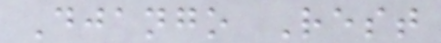Django Rest
